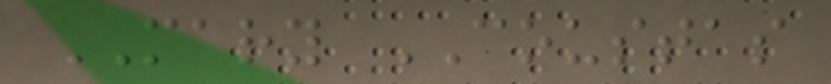MARY COUSTAS
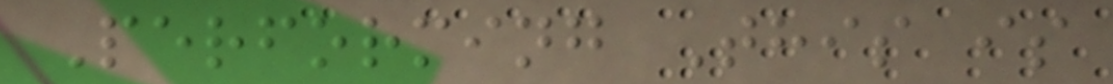Performing This is
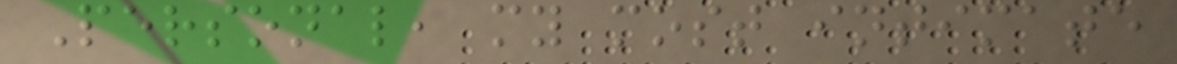Personal, my most intimate
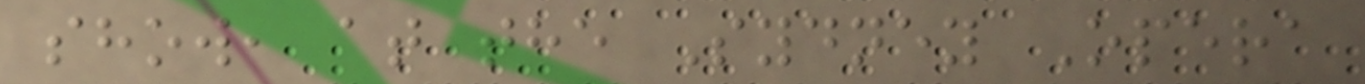show, at the Sydney Opera
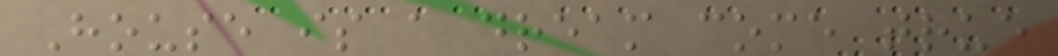House is a dream come true
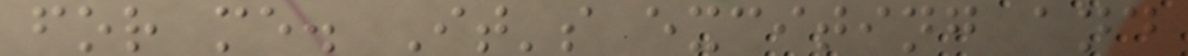for me. It's exciting and
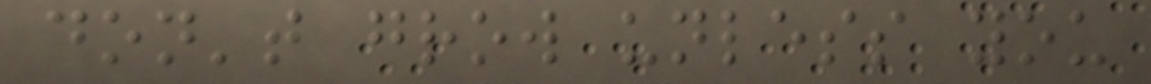don't grow unless you
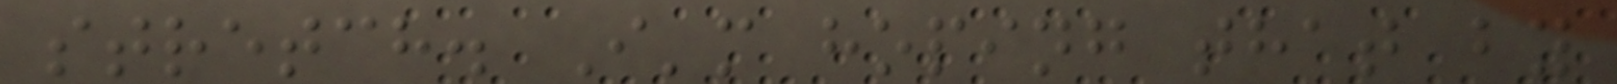stretch. I'm hoping that by
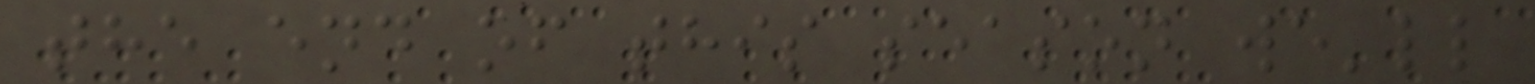the end of this season we'll
